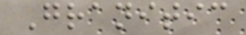Granitic
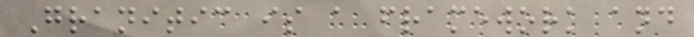Granitic is a framework and
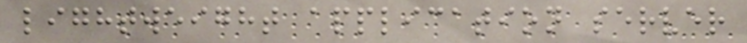lightweight application server
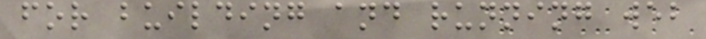for building and running web
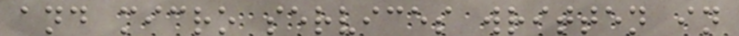and micro services written in
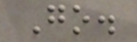Go.
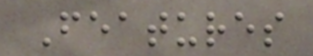Features
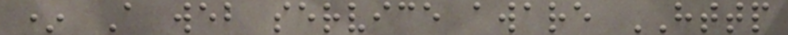* A web service aware HTTP
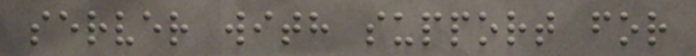server with support for
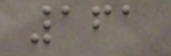161
